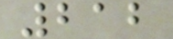212
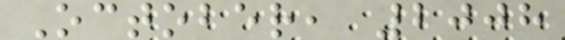October, 2008
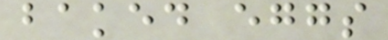baked eggs
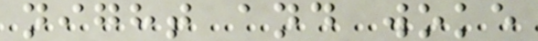night and woke
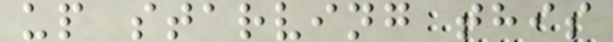up starving this
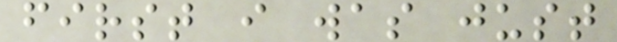first i was just
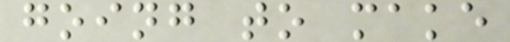going to make
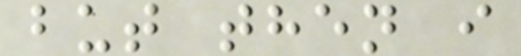but then i
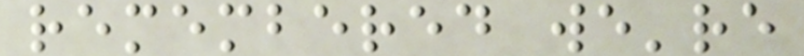remembered we're
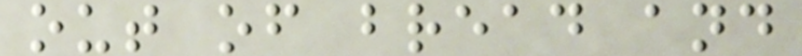out of bread and
